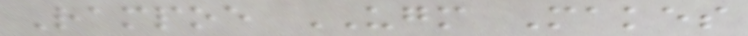Rampoe UGM Makes
